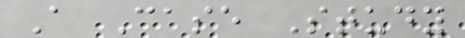A Case Study
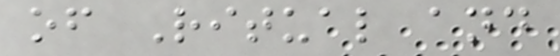of Ritual and
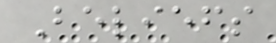Beliefs
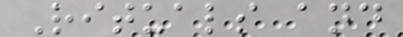Rituals and
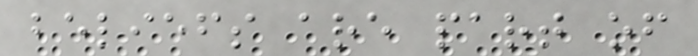beliefs are part of
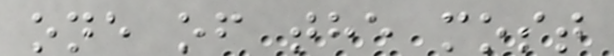one of the most
